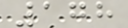178
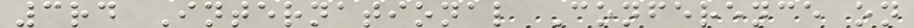3rd International Conference on
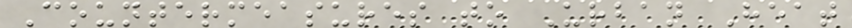Countermeasures to Urban Heat
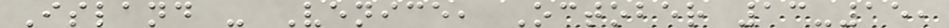Island - Venice, October 13-15,
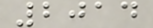2014
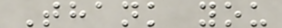Thank you
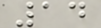14
